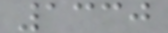1330
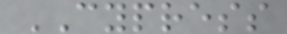CYPRESS
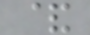&
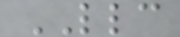LLC
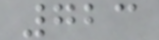723
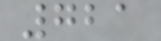721
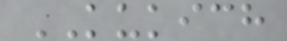KUKICH
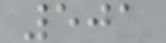501
